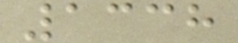1338
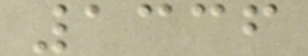1336
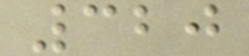320
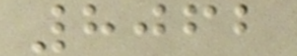8062
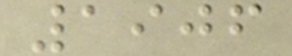1906
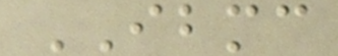IBMC
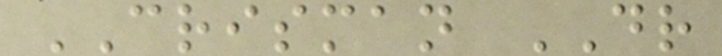CRISMAN DR
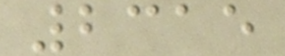2315
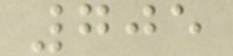705
